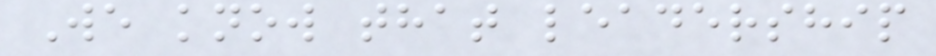We know that leadership
